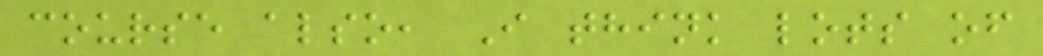course also, I think lots of
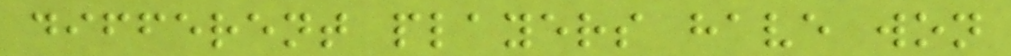different players have won
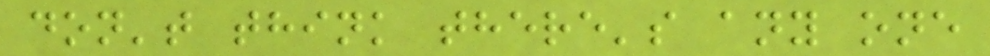don't think there's any one
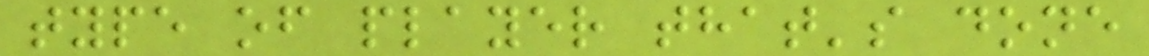type of player that's done
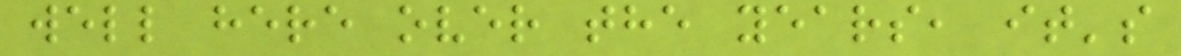well here over the years, it's
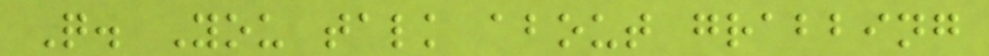Q. You talk about grabbing
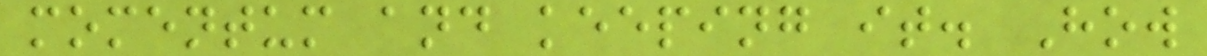momentum and keeping it. How
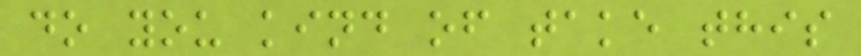do you kind of take this
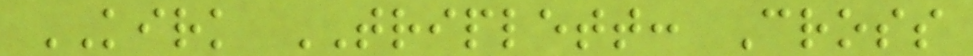KIRK TRIPLETT: Cross
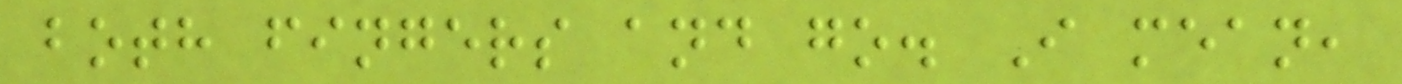both fingers and go. I mean,
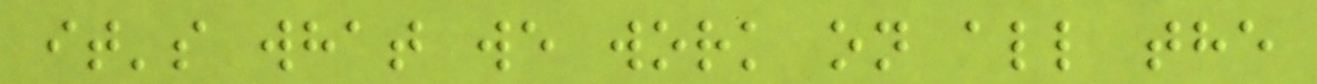it's what we work on all the
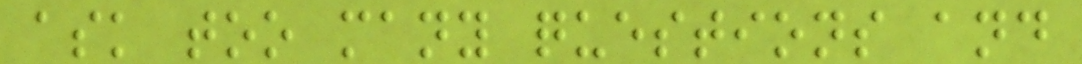ask too many questions and
